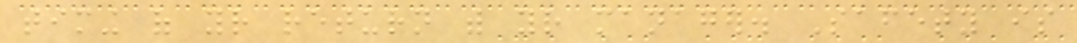timing of your return with your manager. Safety is
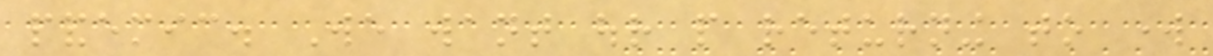pandemic. We want our people returning to work
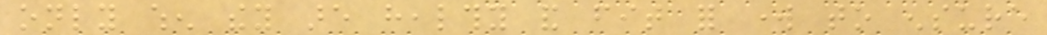only when they are healthy and fit for work to ensure
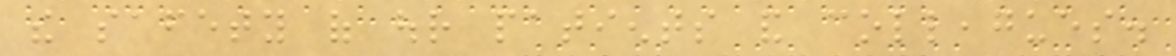the safety of our patients and colleagues.
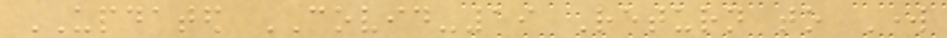UPDATED COVID-19 Return to Work
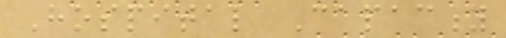Hospital Capacity
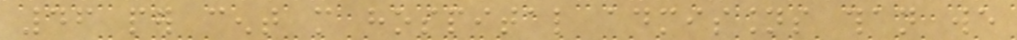46 per cent more hospital admissions than we
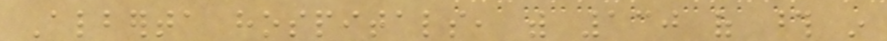Alberta hospitals, with 130 of those in
